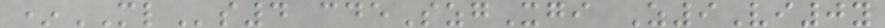*MLs4 cdeSzgXgi Z9Vi0y
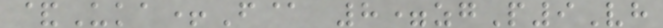&Uka+F@ 8=zgP9Vh
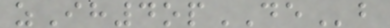zIh4opDEb
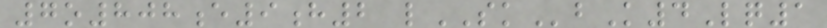7o808e9h2 lSKbK4Lq1
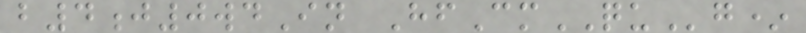b4j0wdIn HfCmQUg*
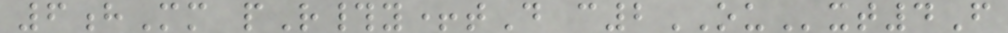6hMm pR#y+tD c2OUxt4F
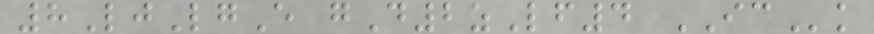8LjLgE gD2zLf4 ICk
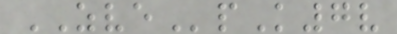ZVEpK7v
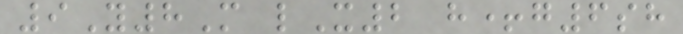9Y8M lX2 h+g6sh
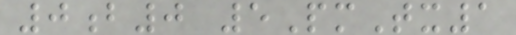0b0 5PmTx1
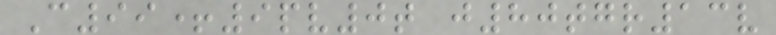C99+9pv0t j80tgr13v
